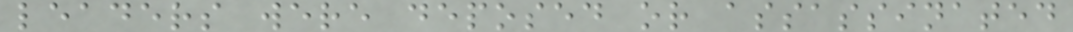leaders were deposed or assassinated
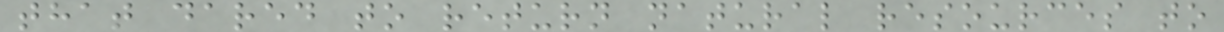that dared to return natural resources to
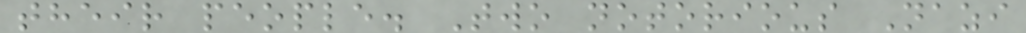their people. Two notorious Nazi
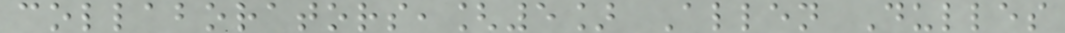collaborators,[5] Allen Dulles
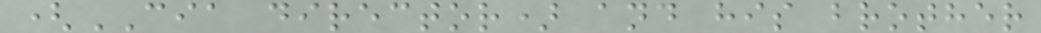(CIA director) and his brother
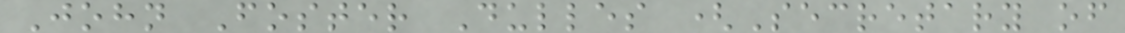John Foster Dulles (Secretary of
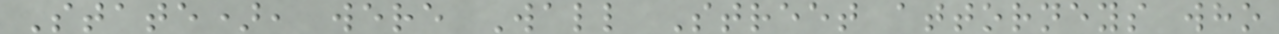State), were Wall Street attorneys who
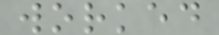worked
